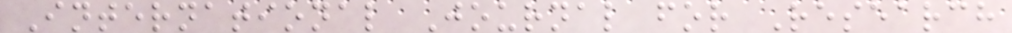International Journal for Research
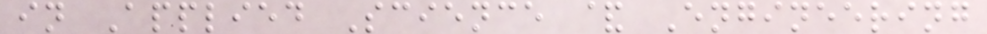in Applied Science & Engineering
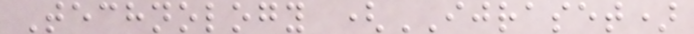Technology (IJRASET)
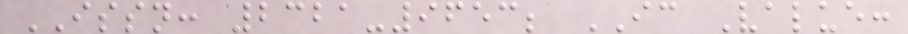ISSN: 2321-9653; IC Value:
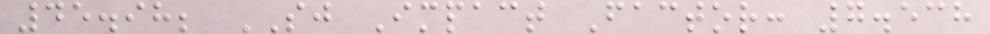45.98; SJ Impact Factor: 7.538
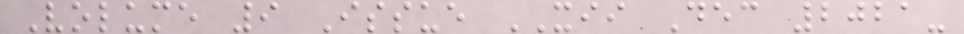Volume 9 Issue XII Dec 2021-
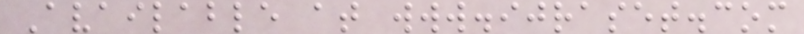Available at www.ijraset.com
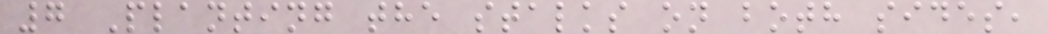7 Planting the stalks on both sides,
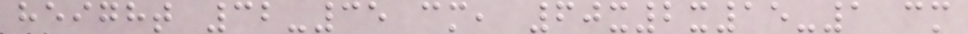height 32-35 cm, 60x2x15-1 cm
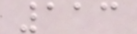113
